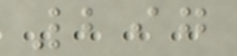297
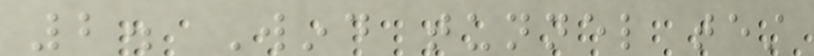2. Wind tunnel test
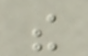the
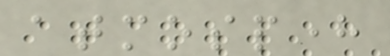atmosphere
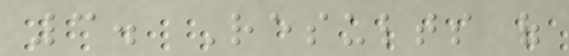3. Results of
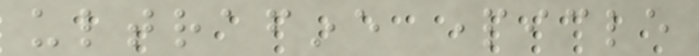ultrafine particle
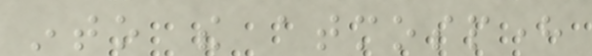into the atmosphere
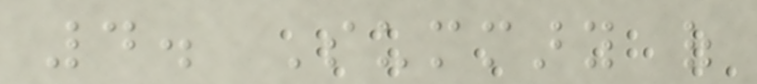4. Summary of
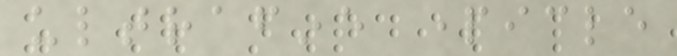ultrafine particle
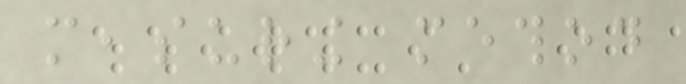measuring method
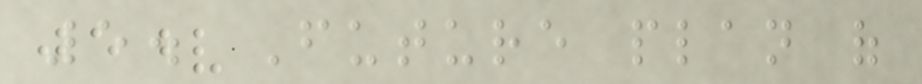5. Future plan of
